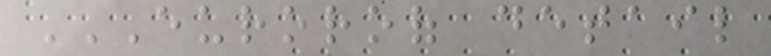EUROROOF DETAIL
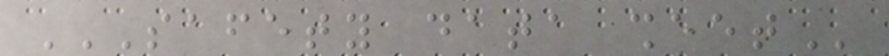SAFETY DATA SHEET
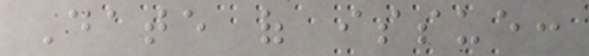Date of issue:
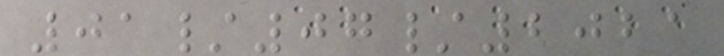01/07/2021
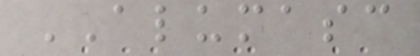ALUMASC
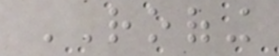ROOFING
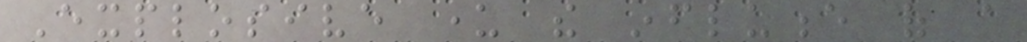Explosive under the influence of a
